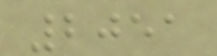2051
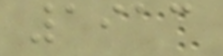1913
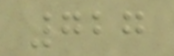727
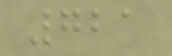721
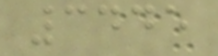3445
